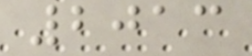2013
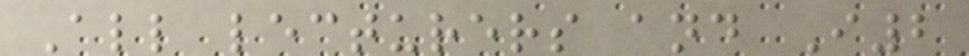All lecturers and I2
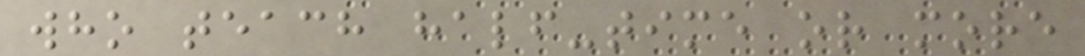who teach half-time or more
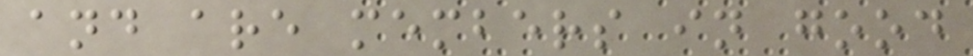and are members in good
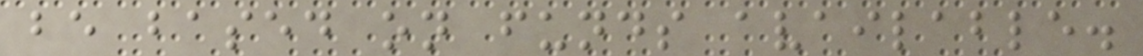be based on funds available.
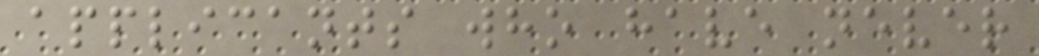applicants who have never
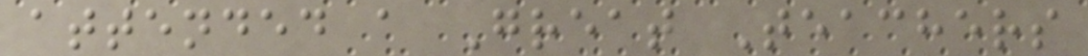attended a Great Teachers
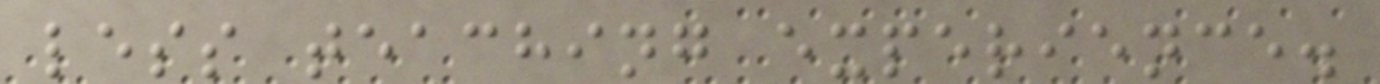less teaching experience.
